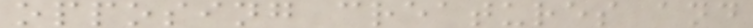opposing creatures and
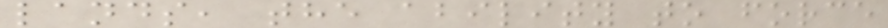lands, the ability to force
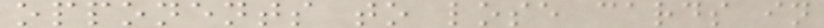opponents to lose cards in
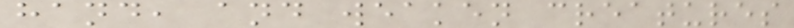hand, and weaken creatures
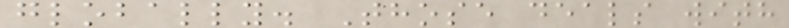globally. Those deals with
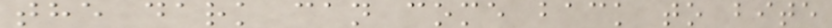the dark can come back to bite
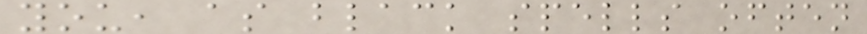you, as black spells often
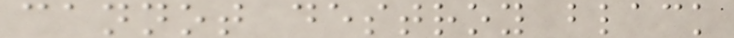cannot destroy black
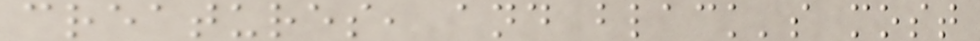creatures, and black's most
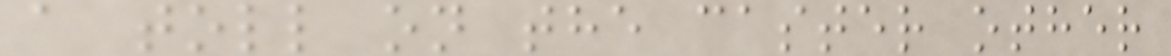a toll on the caster other
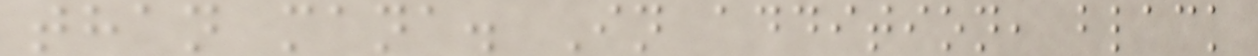than mana. In addition, black
